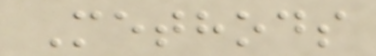Methods
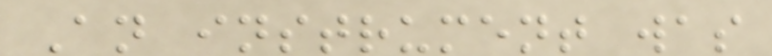An instrument was
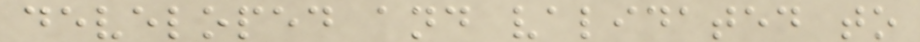developed and validated to
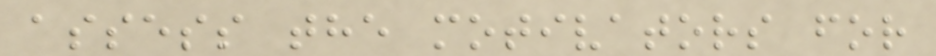assess the motivators for
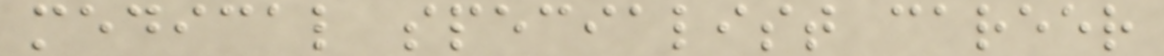medical specialist career
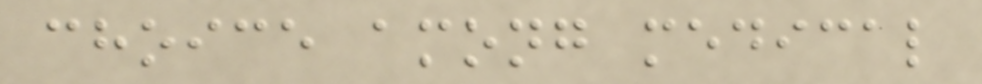choice among medical
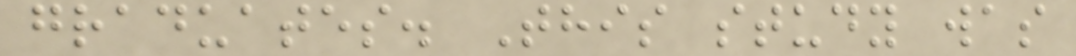graduates. This study was
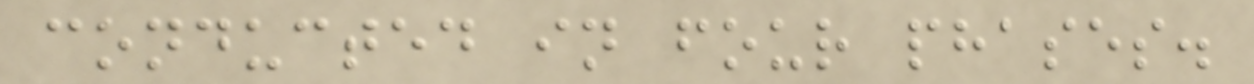conducted in four phases.
